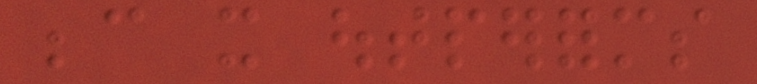because it outperforms
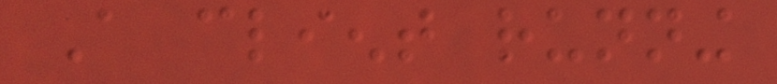A client running
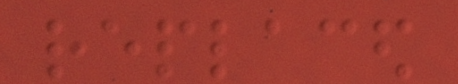replaced
